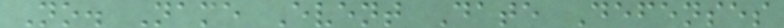No. Name Event Date Defenses
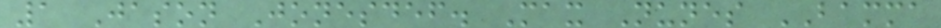1 Jason Jonesdef. Max Nunes BAMMA
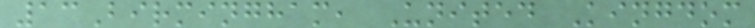13Birmingham, United Kingdom
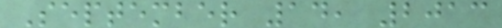September 14, 2013
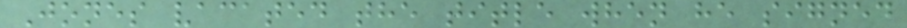Jones vacated the title when he signed
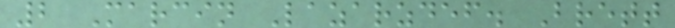2 Marcin Lazarzdef. Brett
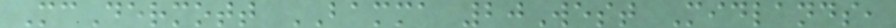McDermott BAMMA 20West Midlands,
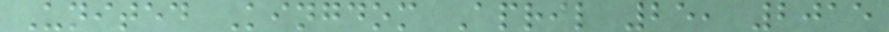United Kingdom April 25, 2015
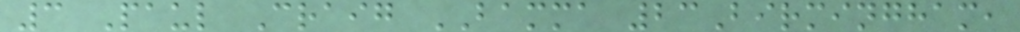3 Paul Craig BAMMA 23Birmingham,
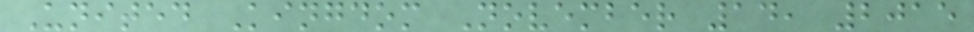United Kingdom November 14, 2015
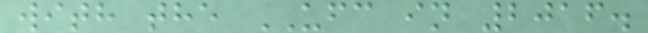with the UFC in 2016.
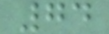74
